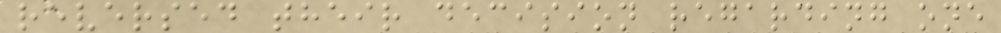reversed their decision regarding one
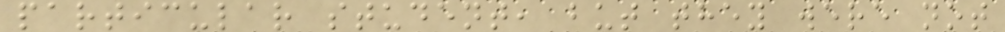particular student, but they were not
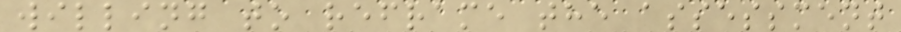willing to reframe the assessment
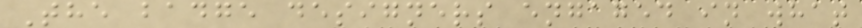The badge designers engaged in what
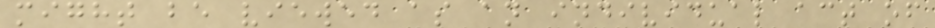might be viewed as an individual act of
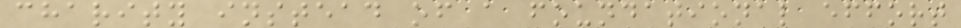charity instead of a foundational effort
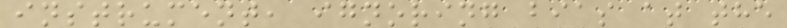instrument, ignoring bias at the
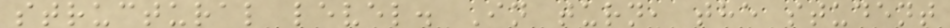structural level. In turn, the student
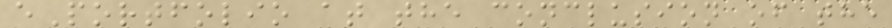ePortfolio at the conclusion of the
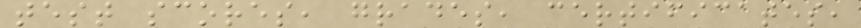test scores, grades, certificates,
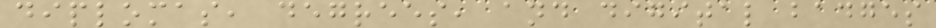diplomas, degrees, and digital badges
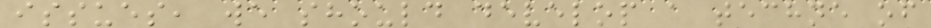issues, we should develop a techne of
